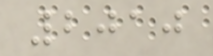2010
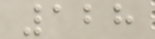128
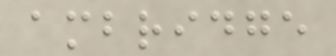ambridge
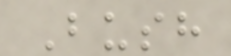Bush
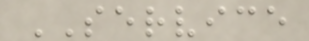SERVICE
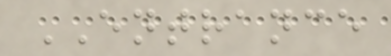ENTRANCE
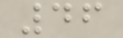46
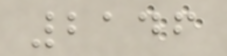2146
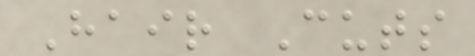Hair Cuts
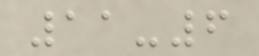11-6
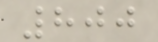800
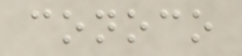conoco
